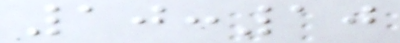10:10
